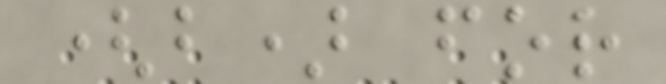(b) for
